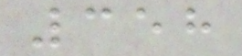358
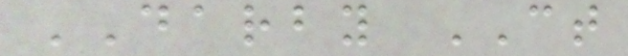DARBY CT
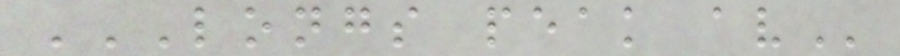LONGS PEAK AV
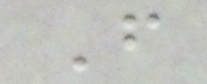F
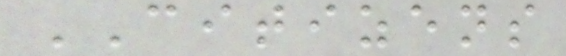CITIZENS
